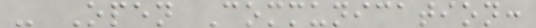- Open Communication:
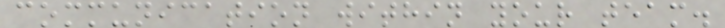communication within your team.
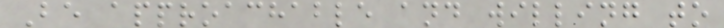Be approachable and willing to
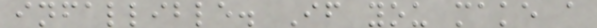infallible. If you make a
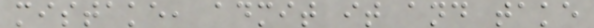mistake, admit it and take
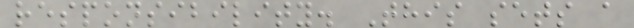responsibility. This sets a
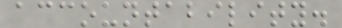accountability.
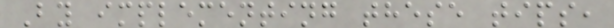By implementing these tips,
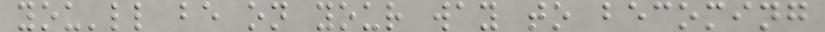you'll be on your way to becoming
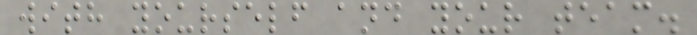with yourself and your team.
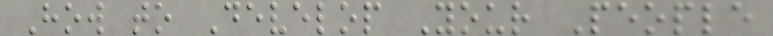How to Develop Your People
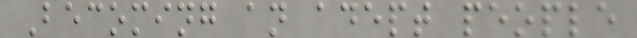Becoming an adept people
